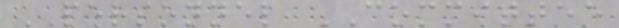PERSONNEL COMMITTEE
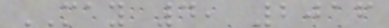MAY 4, 2016
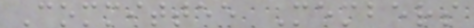Committee Members
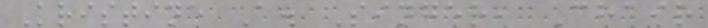Kristine A. Singer, Chair
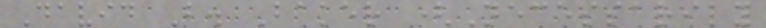David B. Baker (Necessarily
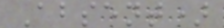Absent)
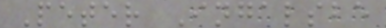Peter Ingalsbe
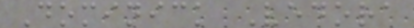Dominick Vedora
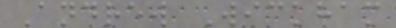Andrew Wickham
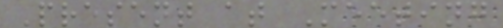Present at Meeting
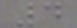4
